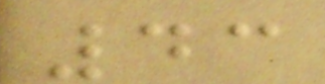43
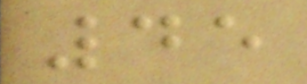45
